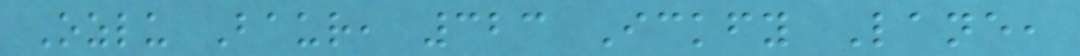Ozlu Baur, 323 Ickfy Lane,
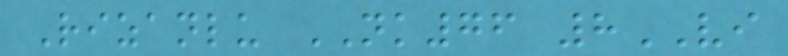Rizanlu NK76 8VI
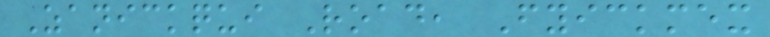Zanickqui Road, Fyickmex
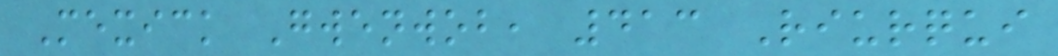Mexick Gwenwob, 413 Riurqui
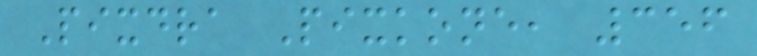Pixdra Pixkone, 356
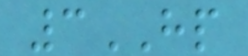3HP
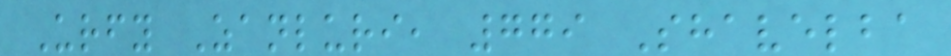Urfy Zanluri, 779 Shavelba
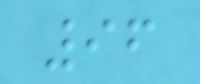96
